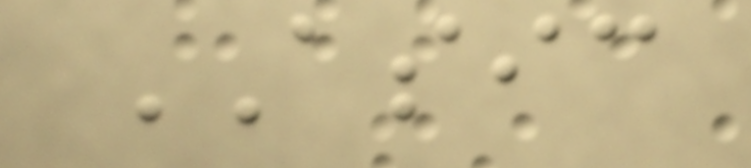ASIC
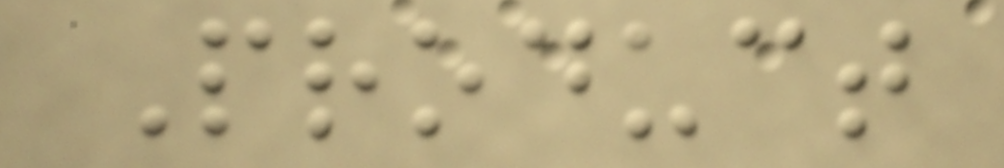Product
